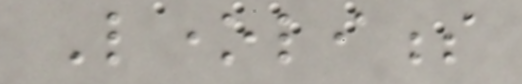Loneliness
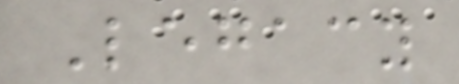Legacy
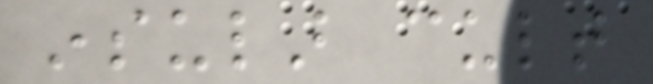insular cult
